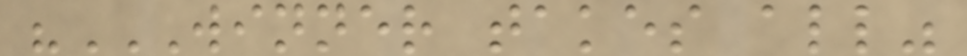"WINNER TAKES ALL"
